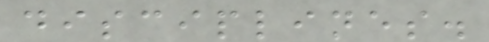disciplines.
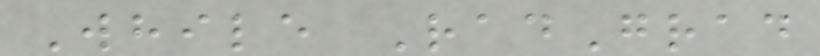While RadGrad
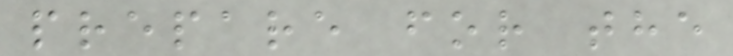prepare for the
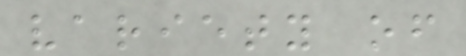variety of
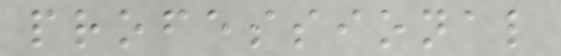professional
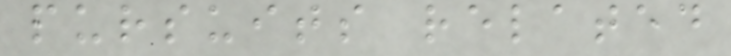pursuits related
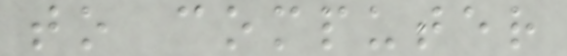to computer
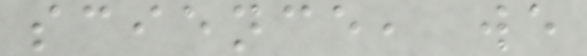science, we
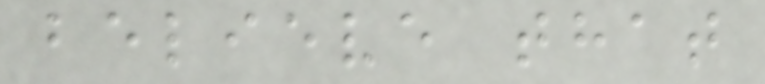believe that
